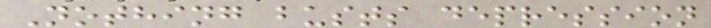Nothing busts depression
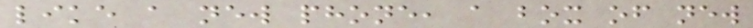like a new phone, a box of new
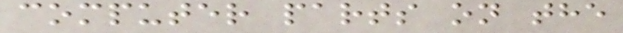computer parts on the
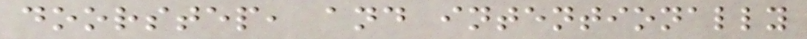doorstep, and intentionally
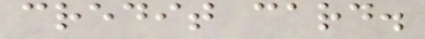credit card.
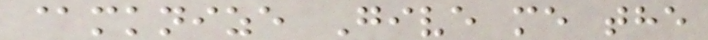@mknize Give me the
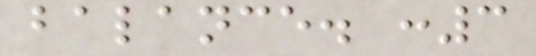balance. :3
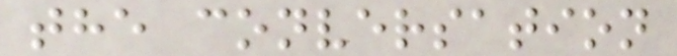the conversation
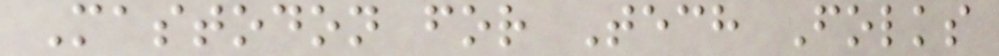Mastodon for Tech Folks
